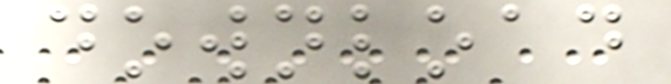download
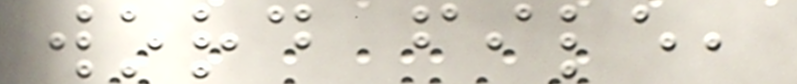word file,
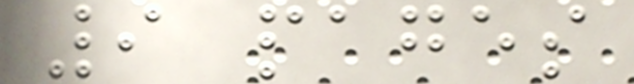9 pages
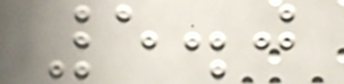5.0
